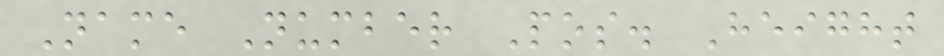Name Number Pos. Height
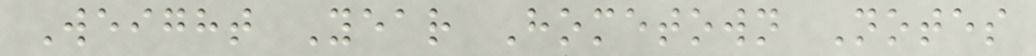Weight Year Hometown Notes
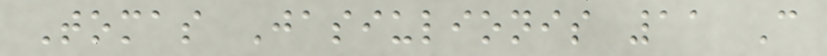Tomas Jasiulionis 11 C
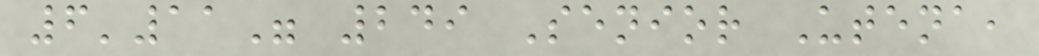6'11" 249 Senior Utena,
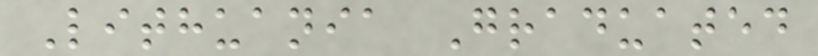Lithuania Graduated
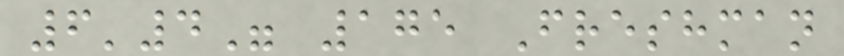6'4" 175 Freshman
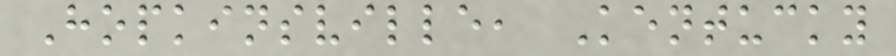Hopkinsville, Kentucky
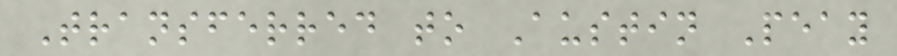Transferred to Austin Peay
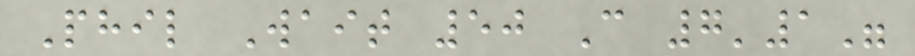Phil Wait 50 C 7'1"
